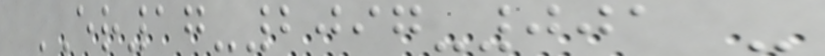ER17-2097-001 -
